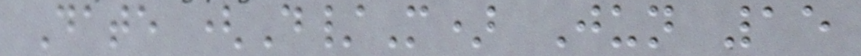Date (D/M) Jun 15
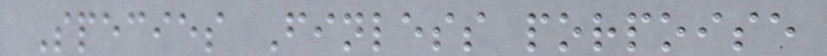Species Finless porpoise
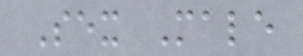Sex Male
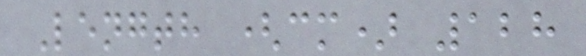Length (cm) 128
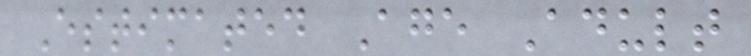Estimated Age Adult
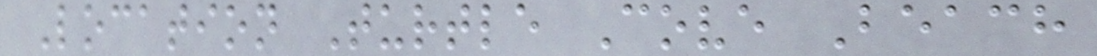Location Turtle Cove Beach
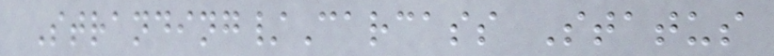Stranding/Carcass Status
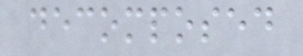decomposed
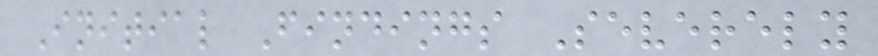Initial Findings Severely
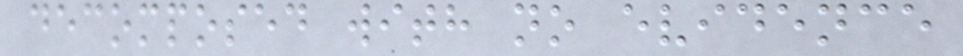decomposed with no evidence
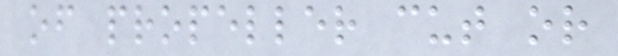of propeller cut or
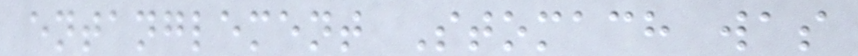entanglement Stomach was
